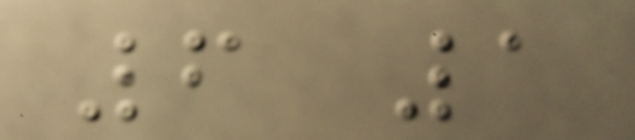6 1
